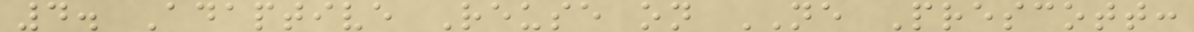4. Adaptive Reuse on NE Prescott:
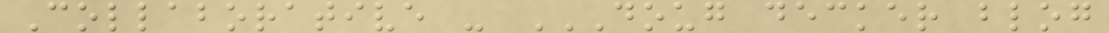Collaborative - DOUG DECKER BLOG
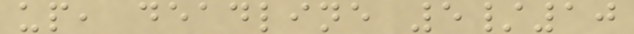up, deadline 5/10
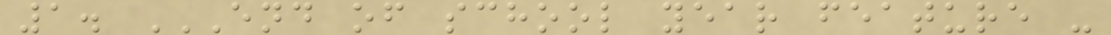1. END OF SCHOOL YEAR FEATURE -
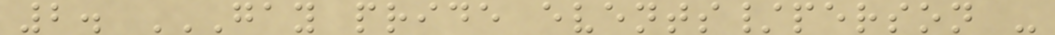2. GAY PRIDE EVENTS/PERSON -
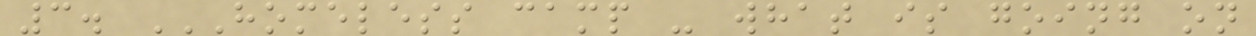3. HOMELESS CAMP - WHAT IS GOING ON
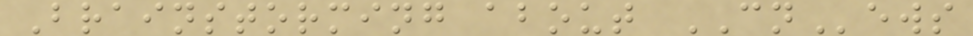Brainstorming about CNews
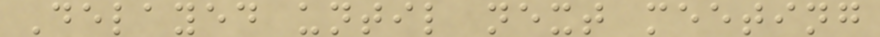Delayed until next meeting
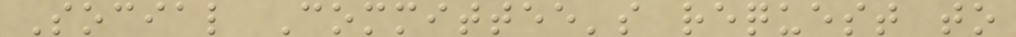Social Committee's request to
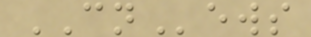CNews
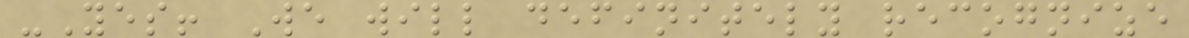-Yes! We will definitely recognize
